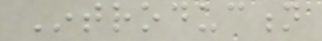Introduction
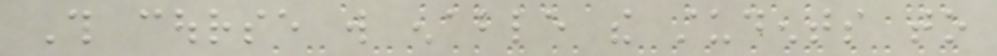This course will enable the students to
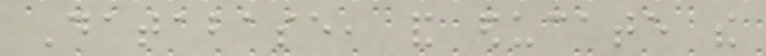Database, and educate the
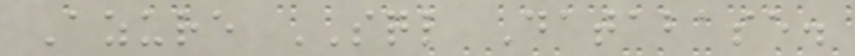Azure SQL Database.
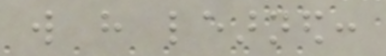will have learned:
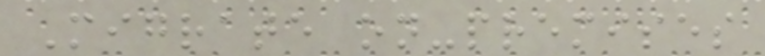Migrate on-premises
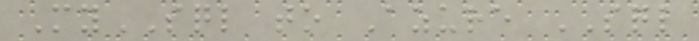MySQL to Azure SQL
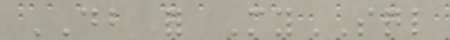DB for MySQL
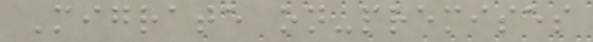Migrate on-premises
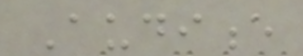Audience
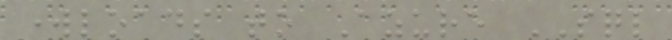workloads to Azure SQL
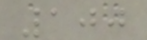100
